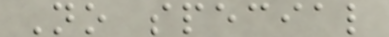No special
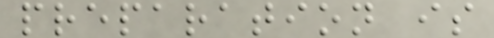preparation is
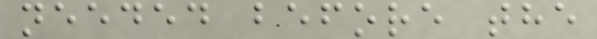needed before the
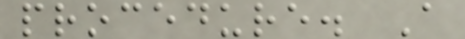procedure. A
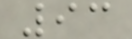93
